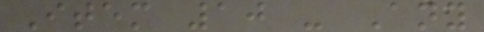Item 10 - Any
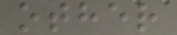other
